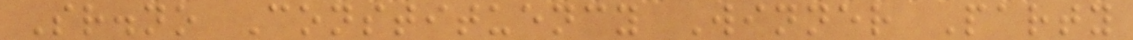Sr.no Constituency Winner Party
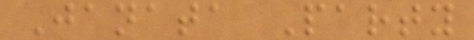Janata Party
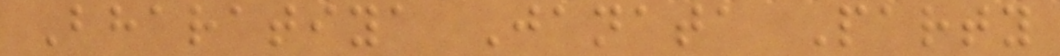Bharatiya Janata Party
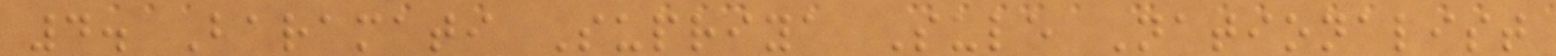4. Baramati Supriya Sule Nationalist
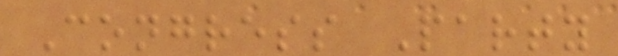Congress Party
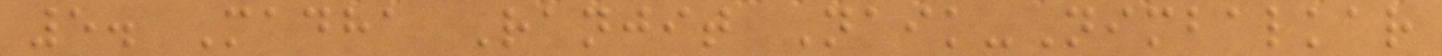5. Madha Ranjit Naik-Nimbalkar
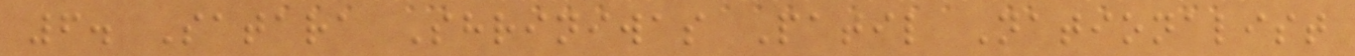6. Satara Shriniwas Patil Nationalist
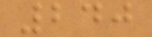240
